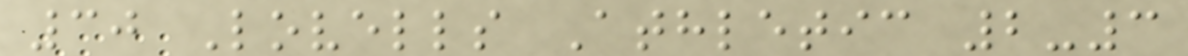30 Lovells Athletic 2-3
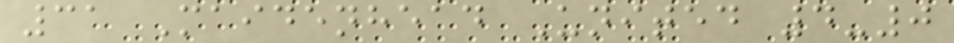31 Maidenhead United 4-0
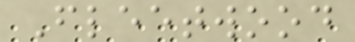Fleetwood
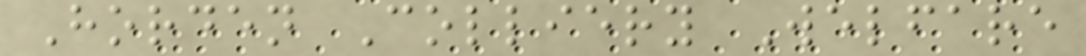Horden Colliery Welfare
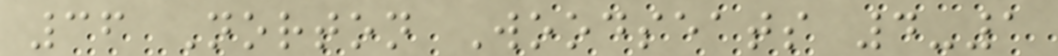36 Norton Woodseats 4-1
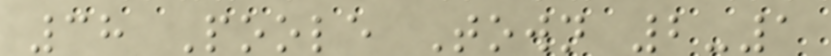38 Poole Town 2-1
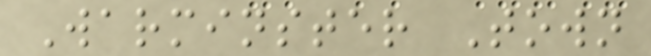Warminster Town
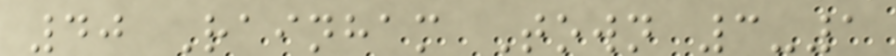40 Rainham Town 3-1
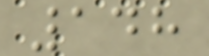148
